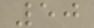50
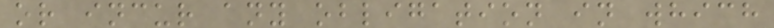or incur any obligation in which
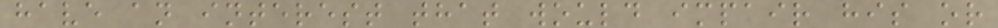have an interest that would impair his or
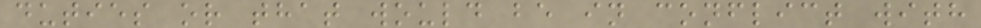duties or that would be in conflict with
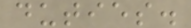duties.
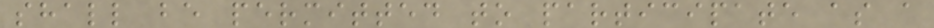shall be permitted to participate as a
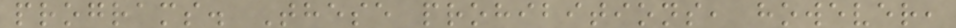programs. These prohibitions, however,
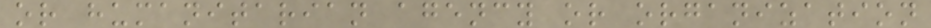or humanitarian agency or organization
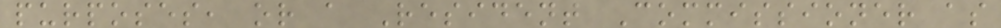purposes, or a Resident Commissioner as
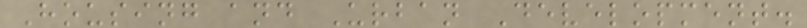Housing and Urban Development.
